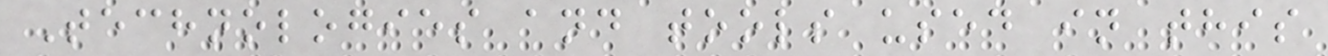Technologies and tools used in this
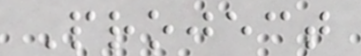Project
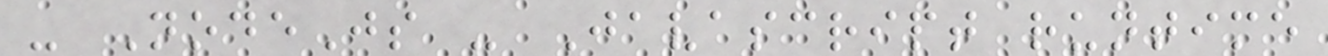- NodeJs - Javascript runtime
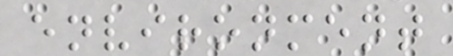environment
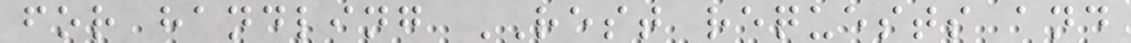for handling REST requests and
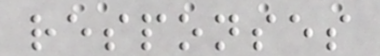responses
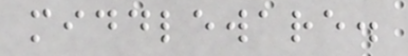middleware.
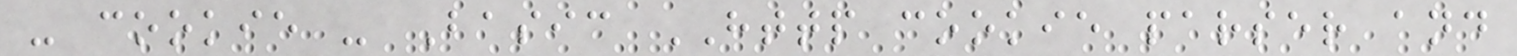- cookie - Basic HTTP cookie parser and
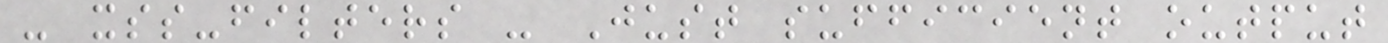- xss-filters - Just sufficient output
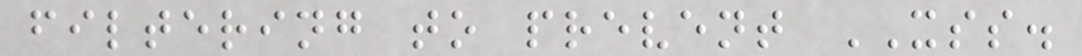filtering to prevent XSS.
